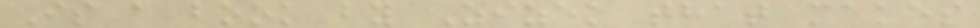Is a book by Zizek that makes
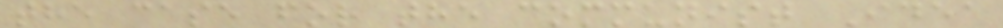the case for the communist Idea
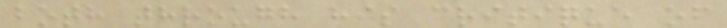both through his critique of
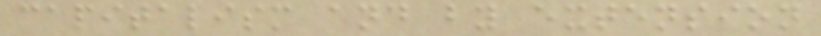capitalism and by extension
